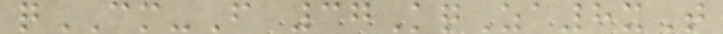qCM-F 37KqZa8xT
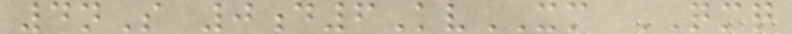4nS 0d6KvXM QMQ
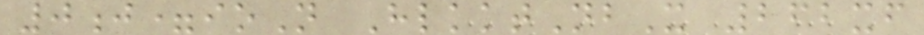0j=ioN HlkktNbX 262xf
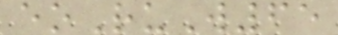eoRuW65
